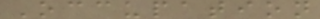Occupation
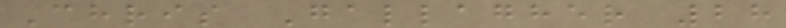Chris Gallagher 28
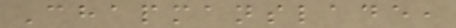Chapmanslade,
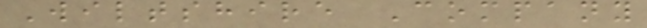Wiltshire Company
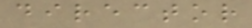director
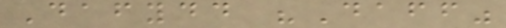Dafydd "Daff"
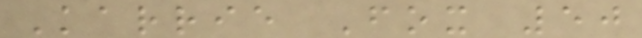Karrie Fox 50
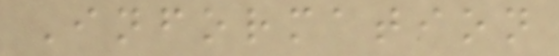Information
